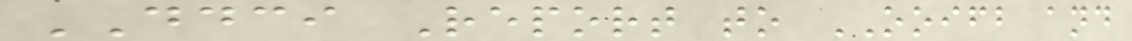DDCI Report to OOIFB and
